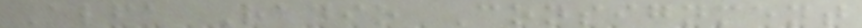Alfa Radio Consignment
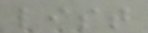list
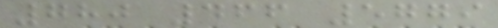780 466 5779
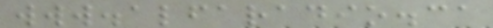www.alfaradio.ca
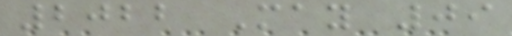2022 May 09
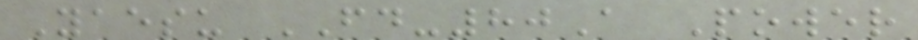Yaesu FD-80A Power
